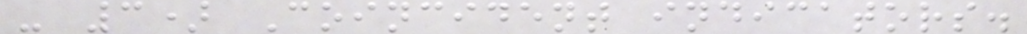- 3) Coincident indicators.
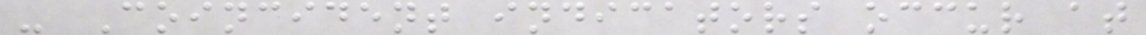- Coincident indicators occur at
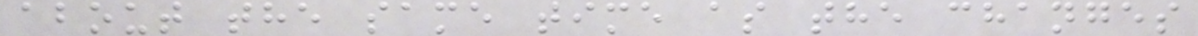about the same time as the changes
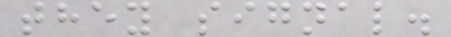they signal.
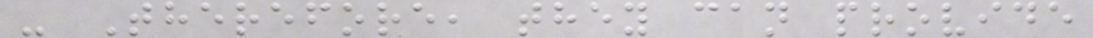- Therefore, they can provide
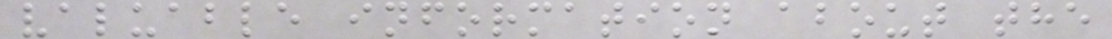valuable information about the
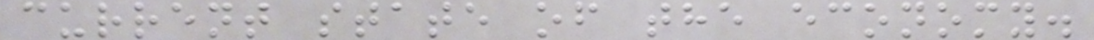current state of the economy.
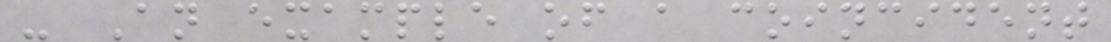- An example of a coincident
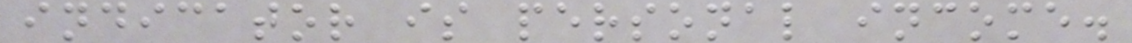indicator is personal income.
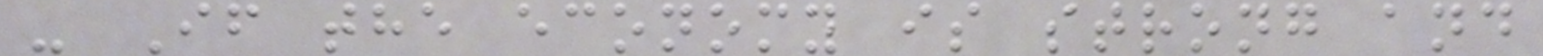- If the economy is strong and
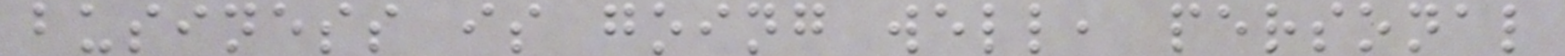business is going well, personal
